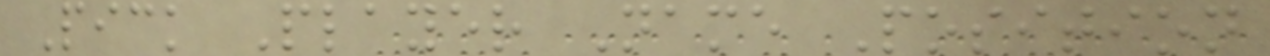Pick Player Name Position
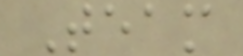Team
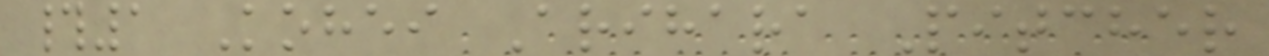#1 Kohei Arihara Pitcher
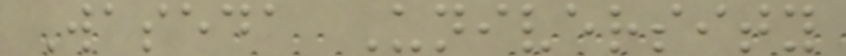Waseda University
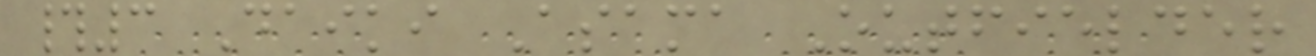#3 Daiki Asama Outfielder
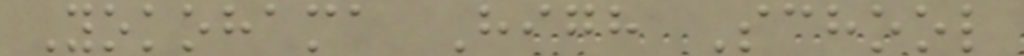Yokohama High School
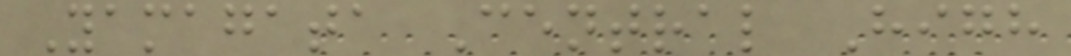Yamagata Central High
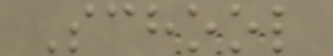School
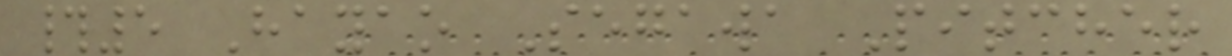#5 Hayao Segawa Pitcher
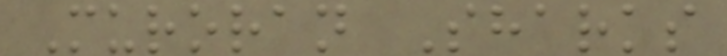Muroran Sharks
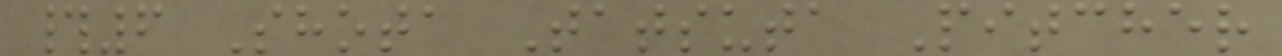#6 Shota Tatsuta Pitcher
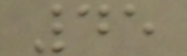45
